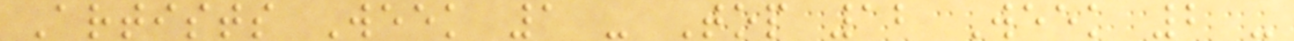Artists Week 1 - Top 12 Week 2 -
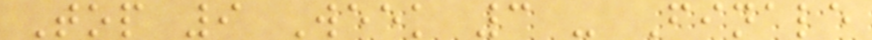Top 9 Week 3 - Finale
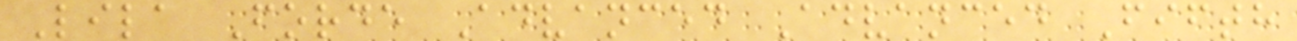Lila Forde Advanced Advanced Fifth
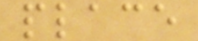place
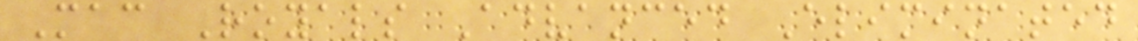Mac Royals Advanced Eliminated
